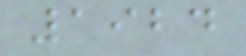1924
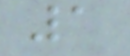1
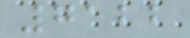7122
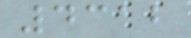4312
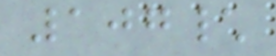107\
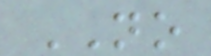NO
